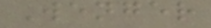Wenger
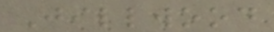Jillwood
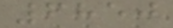6850
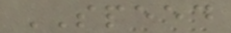SPEED
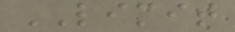LIMIT
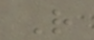R
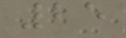25
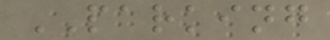PARKING
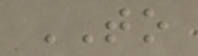TO
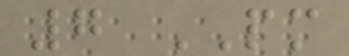7 PM
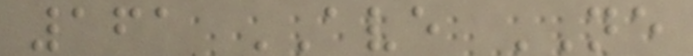161 AVE NE
